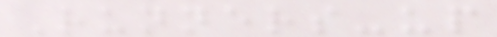Runners-up
